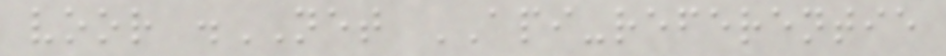voor .NET API-referentie
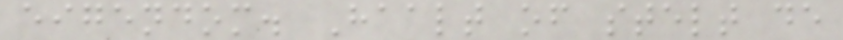eigendom. Haalt of stelt de
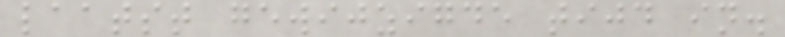laatst gewijzigde tijd in.
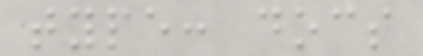type: docs
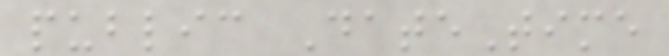public DateTime
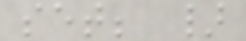set; }
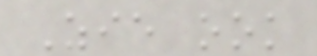Zie ook
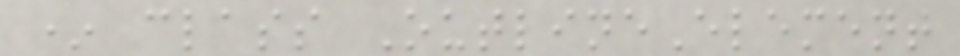* class OutlineElement
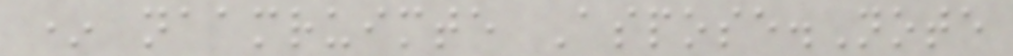* naamruimte Aspose.Note
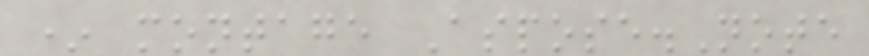* montage Aspose.Note
